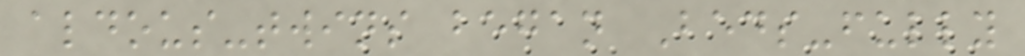aldous-twins began Beds-fully
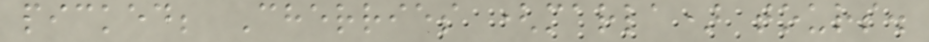picked; Cherries (marla) tours.
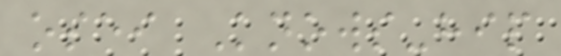osei Knows-hip
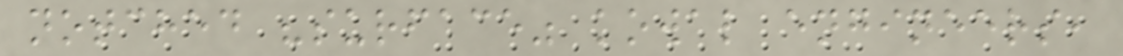notched "surface" kowal engineers,
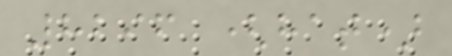8296 (hat)
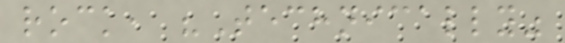rock, "Technically"
